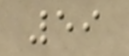59
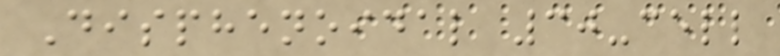Disphenoidal 30-cell
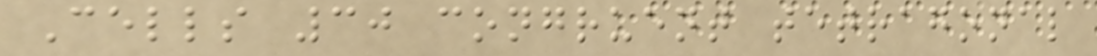Cells 30 congruent tetragonal
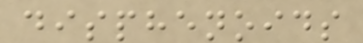disphenoids
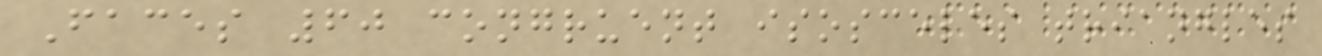Faces 60 congruent isosceles triangles
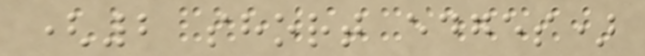(2 short edges)
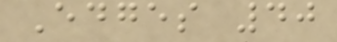Edges 40
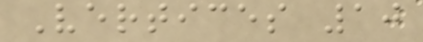Vertices 10
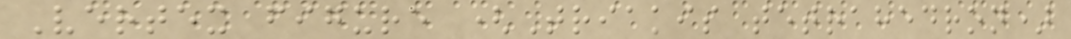Vertex figure (Triakis tetrahedron)
